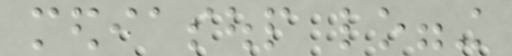mediasoup logging
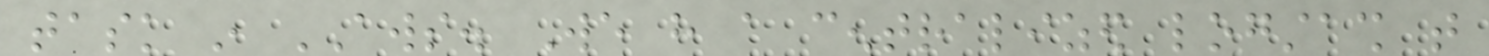task in AWS. We have a centralized logstash that
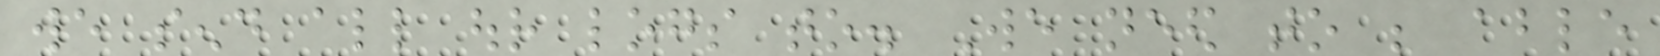we send all our logs to. We need to be able
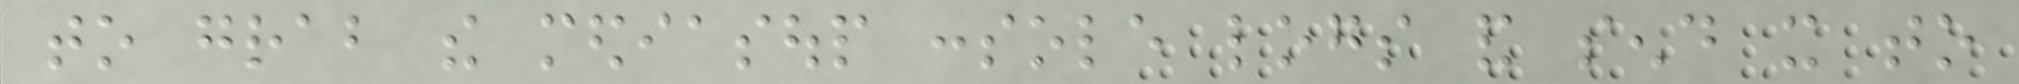to grab the mediasoup console logs and send it to
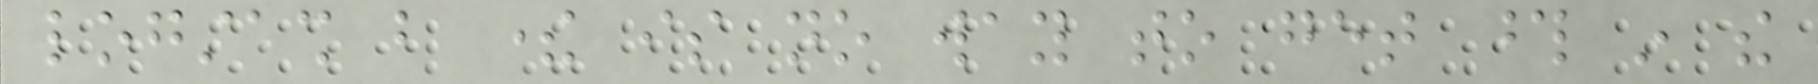logstash but there is no way to get those in the
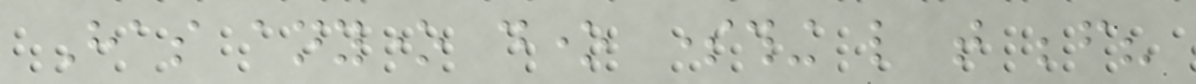Has anyone done something like that before?
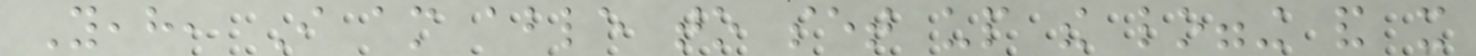Yeah, I am able to set up the logging and it
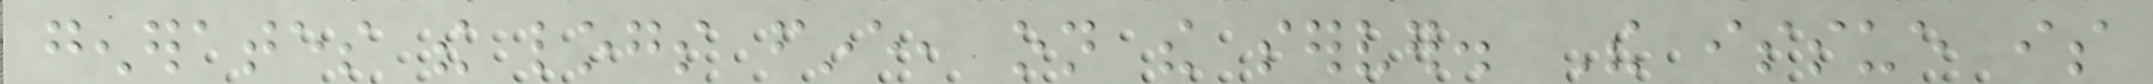generates the logs fine, on the server. The issue is
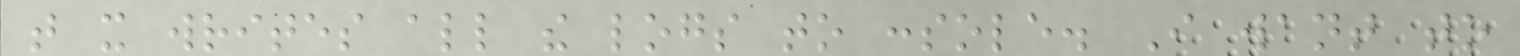that it writes all the logs to console. I want to
